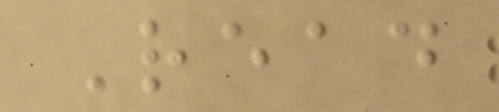Read
